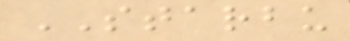STARBU
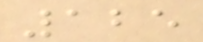125
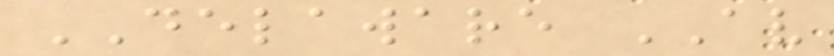DELAWARE AV
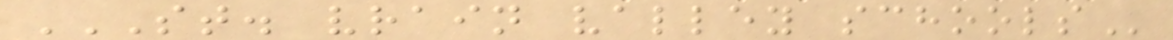ST. VRAIN VALLEY SCHOOLS
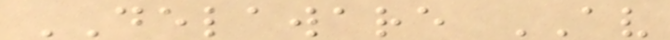DELAWARE AV
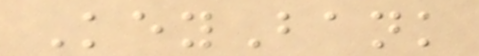KeyBank
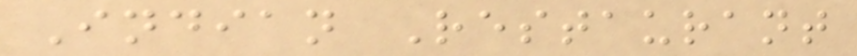Indian Restaurant
